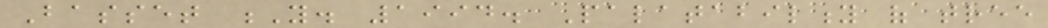Basset Y. 1994. Palatability of tree
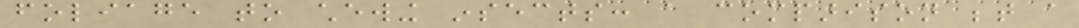foliage to chewing insects: a comparison between a
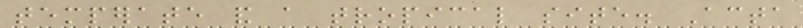temperate and a tropical site. Acta
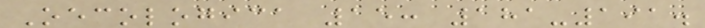Oecologica 15: 181-191.
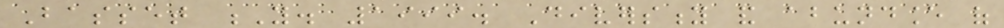Basset Y. 1999. Diversity and abundance of
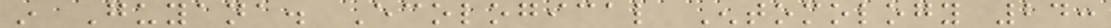in Guyana. Ecological Entomology 24:
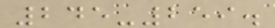245-259.
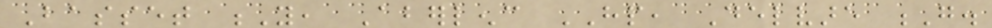Basset Y, Aberlenc HP, Delvare G.
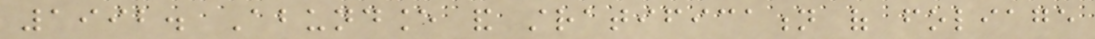1992. Abundance and stratification of foliage
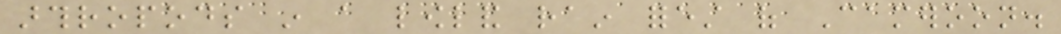arthropods in a lowland rain forest of Cameroon.
